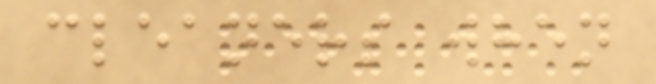cleaners when
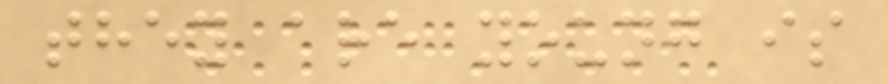they are young is
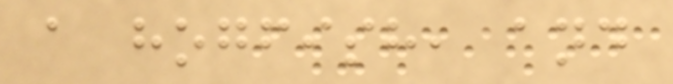a hogfish, and
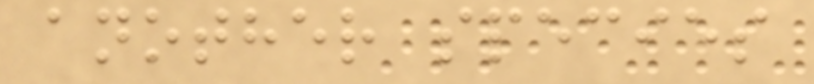another species
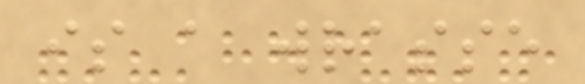is a wrasse
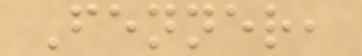Fenner,
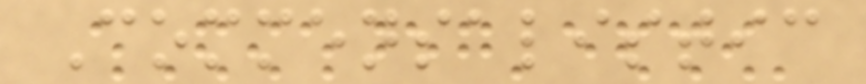Commensalistic
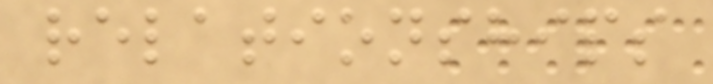relationships
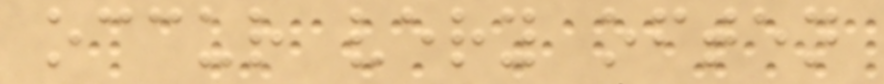occur very often
